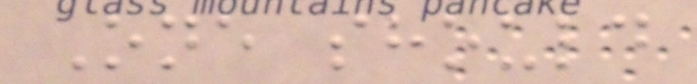One should
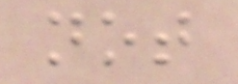not
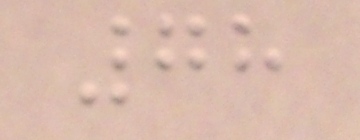78
